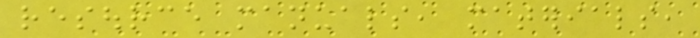resource manuals, materials,
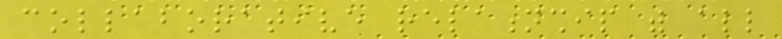collaborative relationship with all
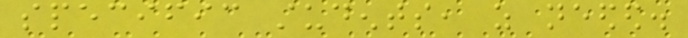specific students, as needed.
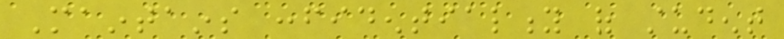Maintains confidentiality of student
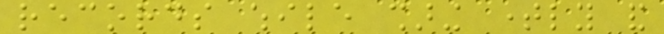records while sharing timely and
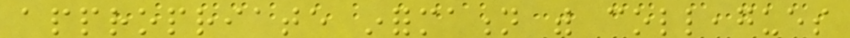appropriate information with colleagues
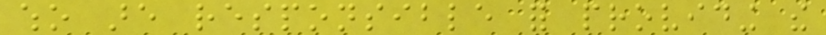who are responsible for providing the
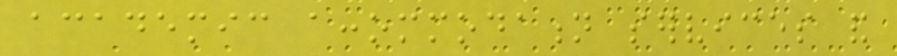academic accommodation services and
